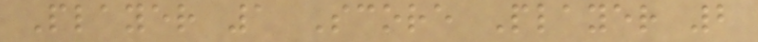Player 1 Score Player 2
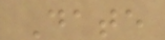Date
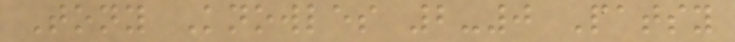Tony Knowles 2-0 Patsy
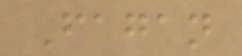Fagan
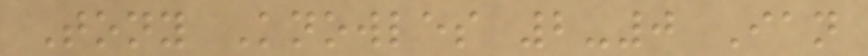Tony Knowles 2-0 Ian
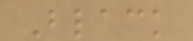Black
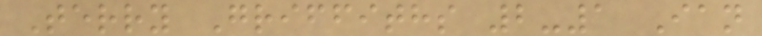Terry Griffiths 2-1 Ian
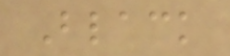Black
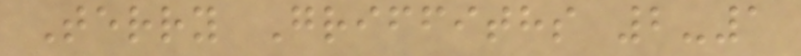Terry Griffiths 2-1
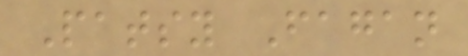Patsy Fagan
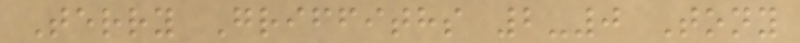Terry Griffiths 2-0 Tony
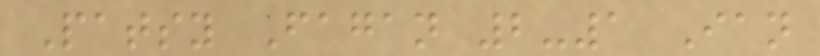Patsy Fagan 2-1 Ian
